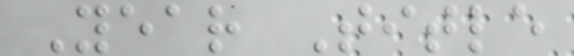Year Title
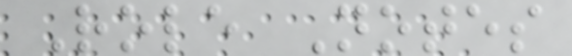Role Notes
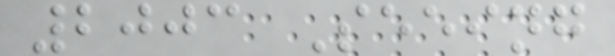2003 Seeing
